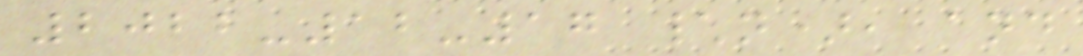2022-12-17 \n), and
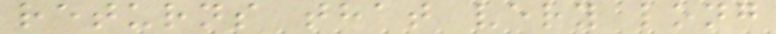returns that very long
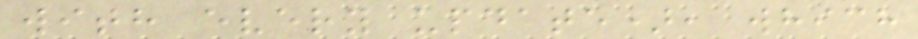with every update), which
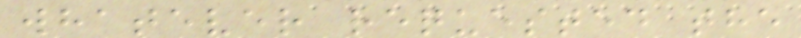whatever requested the
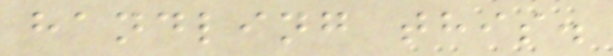handling this.
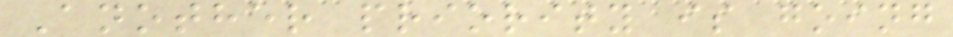Another priority is going
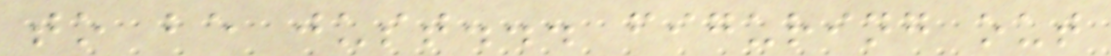to be just... figuring out
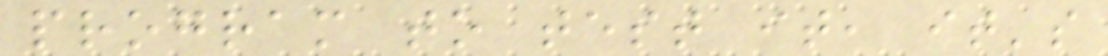program to test it, it's
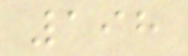198
